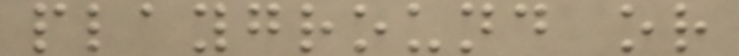playground or
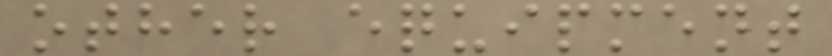other equipment
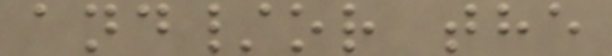and/or the
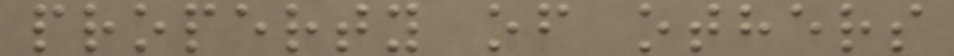property of others
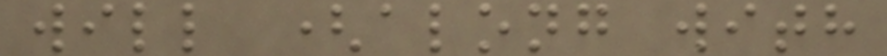will (along with
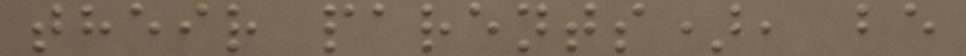their parents), be
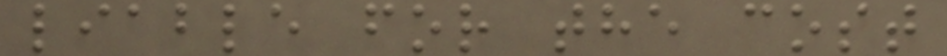liable for the cost
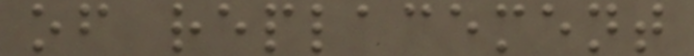of replacement
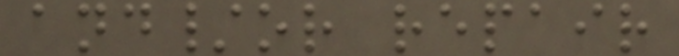and/or repair
